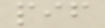pif
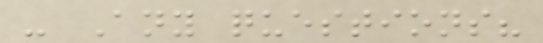- Any questions?
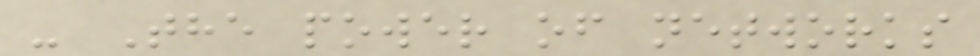- The power of networks
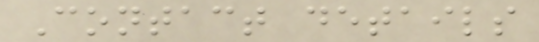Contact details
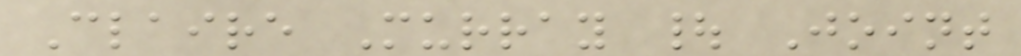Claire Murray | Joint
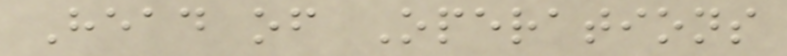Head of Operations
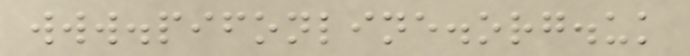www.pifonline.org.uk
